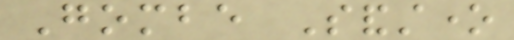Gombe Sandstone
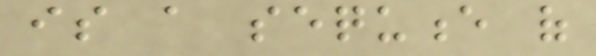is a sequence of
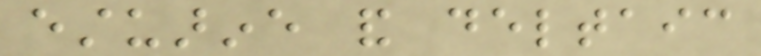estuarine and deltaic
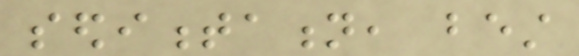sedimentation, best
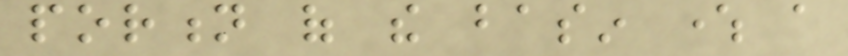portion of the basin where a
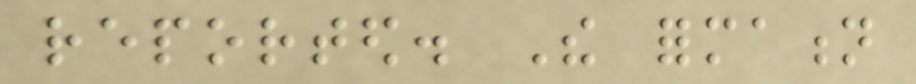reported. The formation
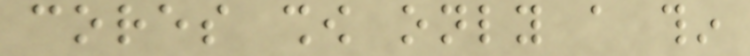cores show only a thin
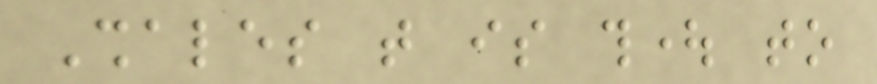Shales that is thought to
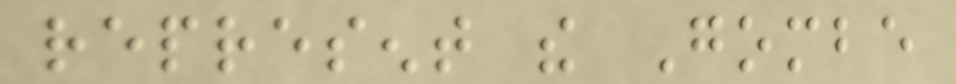represent the Gombe
